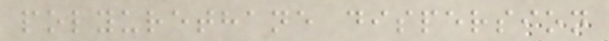polyurethane dispersion
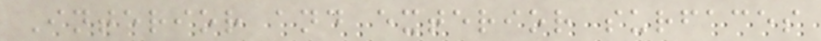Interior and exterior surfaces
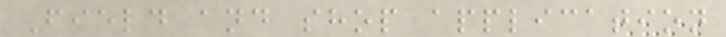Field and shop application
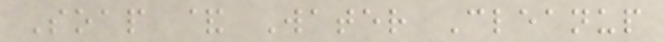Soap & Water Cleanup
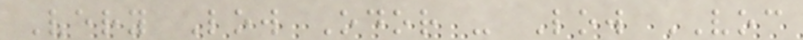Very Low Odor - Low VOC
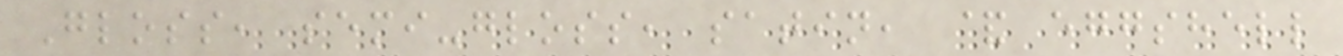Gloss, semi-gloss, satin, & eggshell
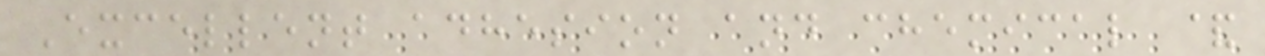Excellent adhesion and chemical &
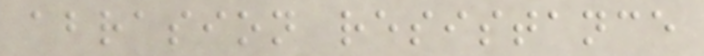abrasion resistance
